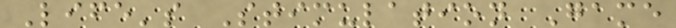Life's Stimulation Game
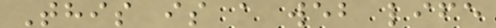This is a web life
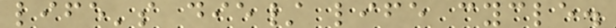life's die/ life cycle.
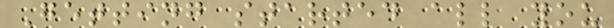Getting started all you
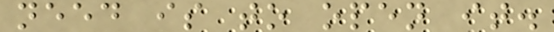need is to open it.
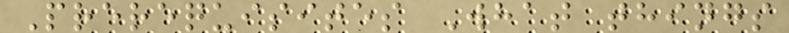Prerequisites What things
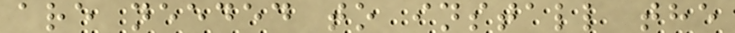are needed to install the
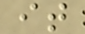it
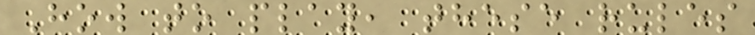How to play, these rules
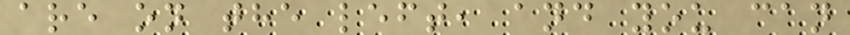are on the left, and you can
